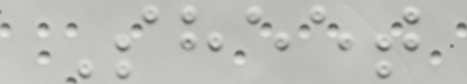Sheet
